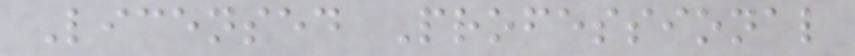Licensed Professional
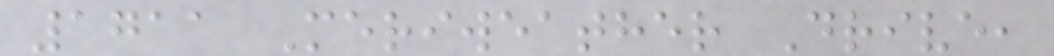1711 Meriweather Drive,
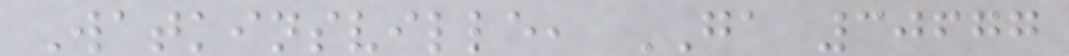Watkinsville, GA 30677
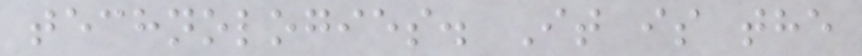technologies. It is the
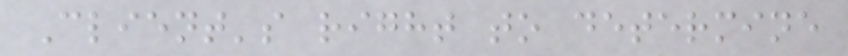Client's right to determine
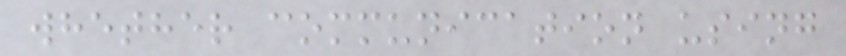whether communication using
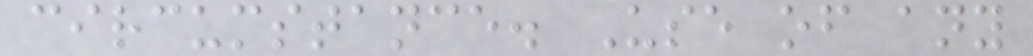circumstance. Use of any
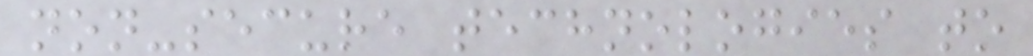non-secure technologies to
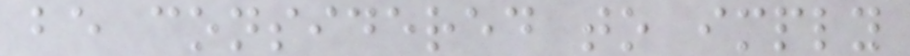be considered to imply
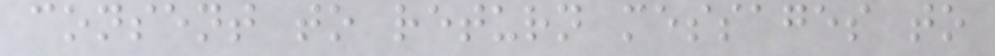consent to return messages to
